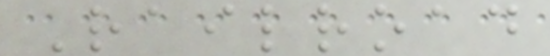Railroad
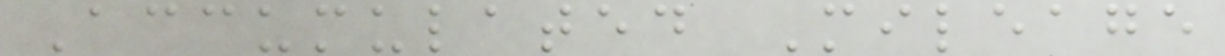Accumulated Mileage
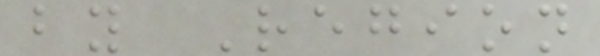by Region
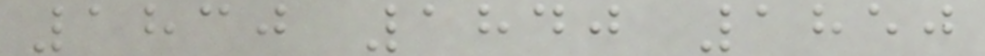1830 1840 1850
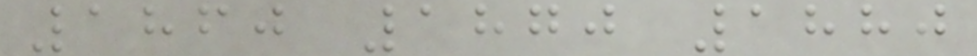1860 1870 1880
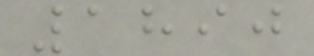1890
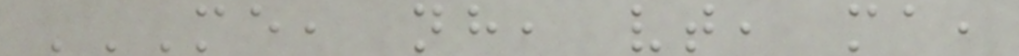ME, NH, VT, MA,
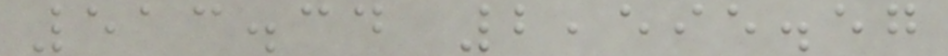513.34 2,595.57
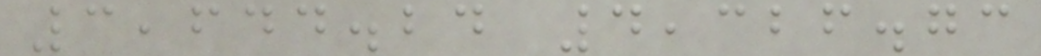3,644.24 4,326.73
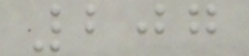207
